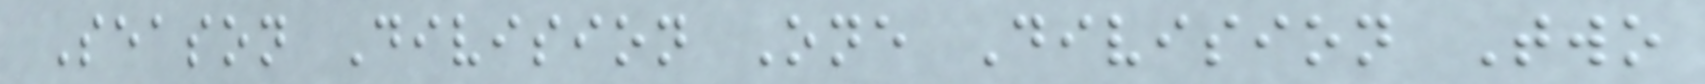Season Division One Division Two
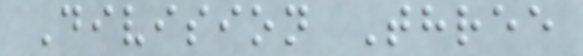Division Three
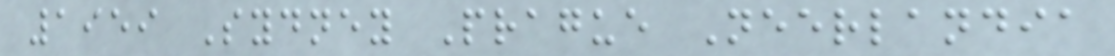1959 Sydney Prague Neerlandia
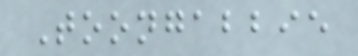Toongabbie
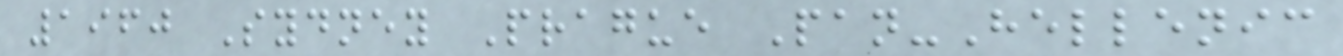1960 Sydney Prague Pan-Hellenic
